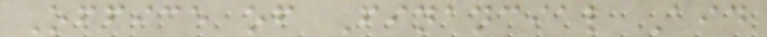Office of Financial Aid
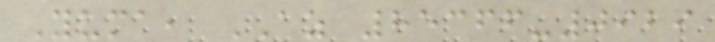Yuma, AZ 85366-0929
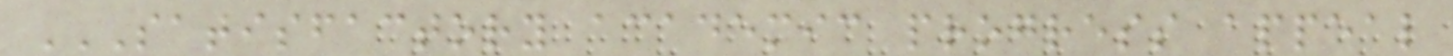SATISFACTORY ACADEMIC PROGRESS APPEAL
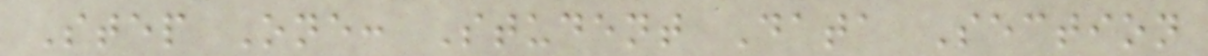Step One: Student Data Section
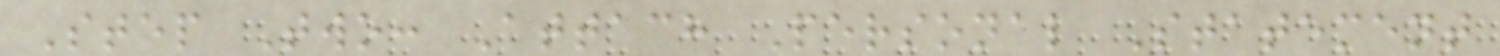Step Two: Attach Personal Statement
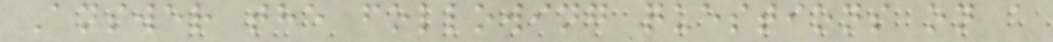Answer the following questions on a
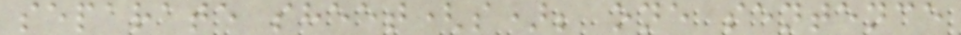separate sheet(s); one sentence
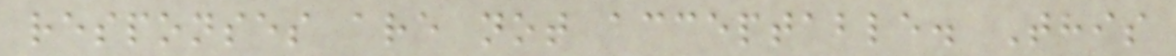responses are not acceptable. This
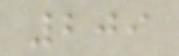209
